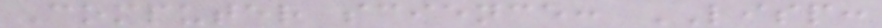Computer science: LISP:
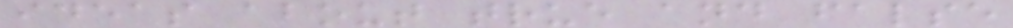ideas about true and false
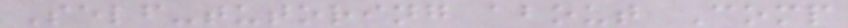Self-tutoring about Comp
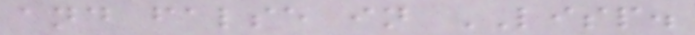and false in LISP.
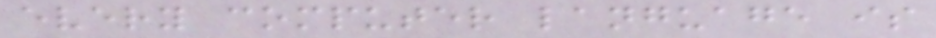every computer language is
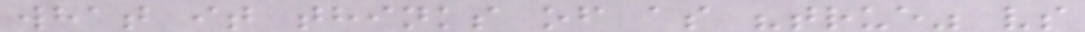what it thinks of as "true" vs
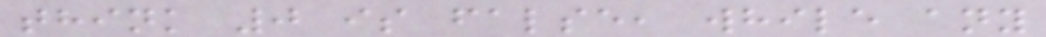think 0 is false, while any
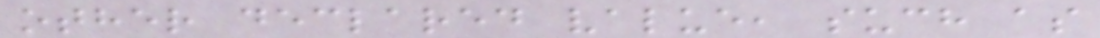other declared value, such as
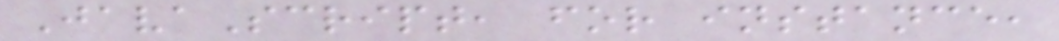JavaScript, for instance,
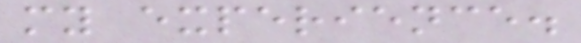my experience.
